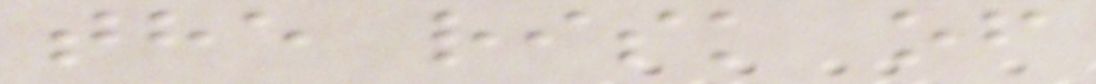the risk of
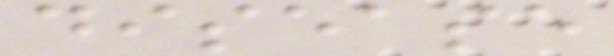disease
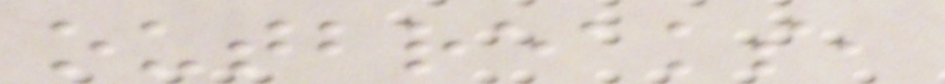outbreaks,
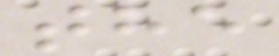the
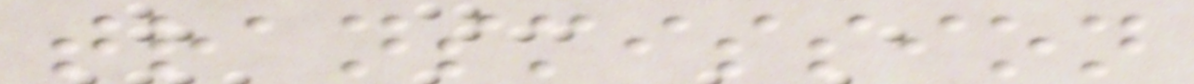transmission
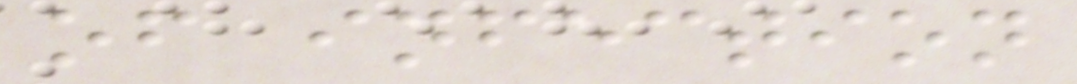of infection
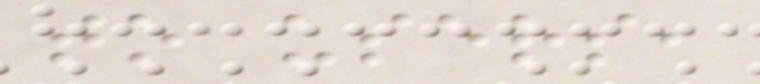to users,
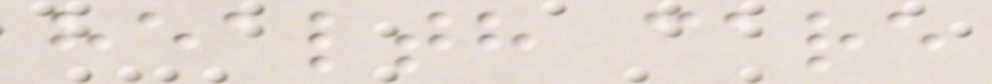health care
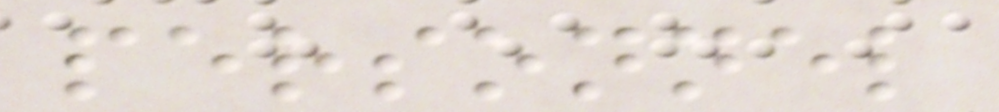personnel
